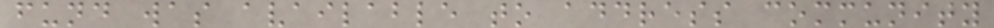fund was available to address community
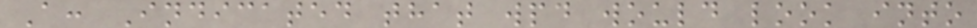A: Indicated that wpd would look into
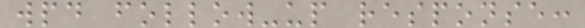wpd follow-up response:
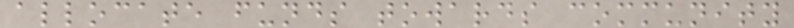allocate funds towards community
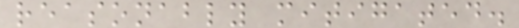reasonably mitigated.
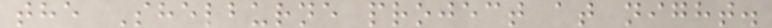the Shelburne project at night.
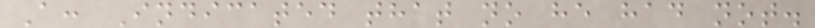A: Indicated that no he had not.
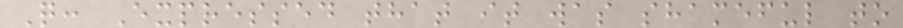Q: Expressed that it was shameful to
